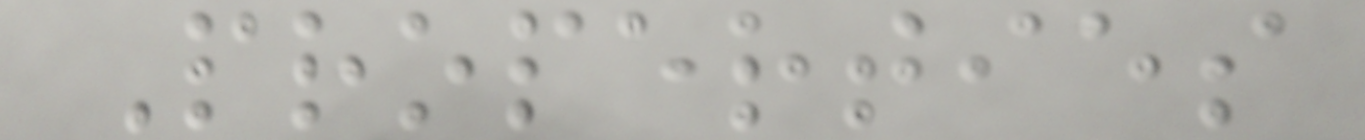Properties
